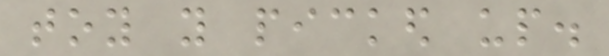toy you picked up.
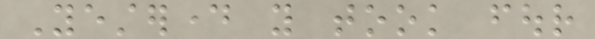Yesterday you took four
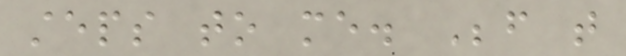steps to me. Before that
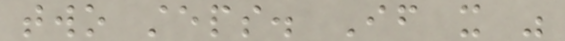two steps. If it was
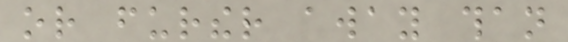or further away than
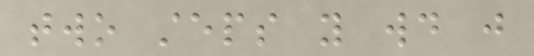two steps you would just
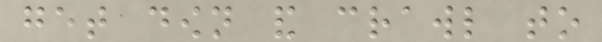get down and crawl to
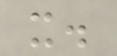it.
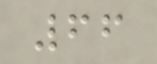66
